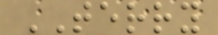TERRY
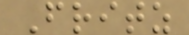Fritz
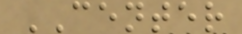CENTER
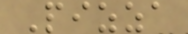Pizza
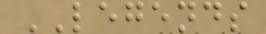LEGENDS
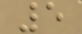5
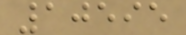10595
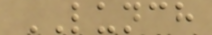LUNCH
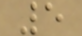5
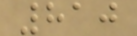810
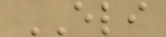ELI
